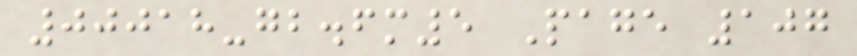00018-gb.fm5 Page 107
